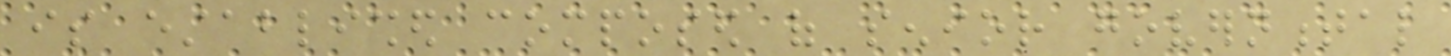is established composed of senior governmental
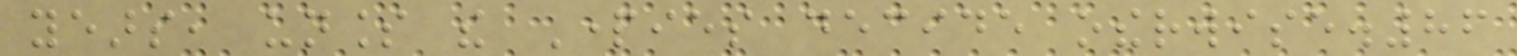years, unless the Parties decide otherwise.86
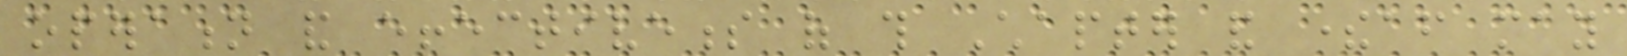operation and effectiveness of this Chapter and thereafter may
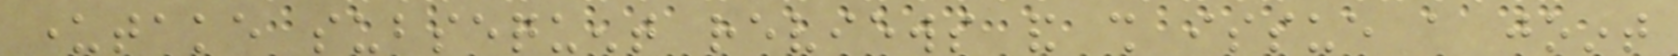undertake subsequent reviews and shall issue a joint
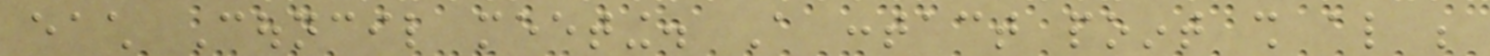each Council meeting. A contact point shall also be
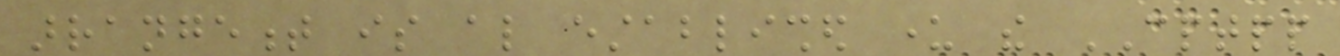arrangement is also established under the CPTPP
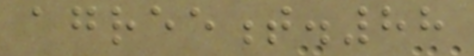agreement.88
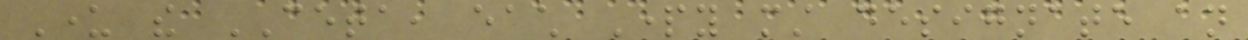Under the CETA, each Party must designate an
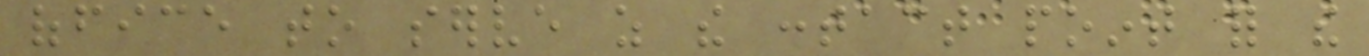office to serve as the contact point for the
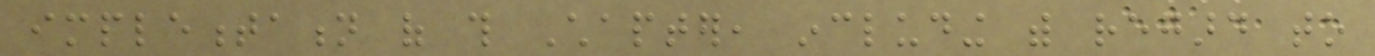implementation of this Chapter, including with regard to
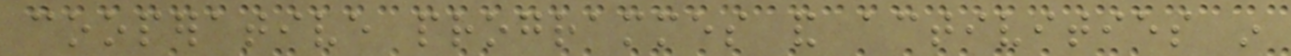cooperative programmes and activities in
